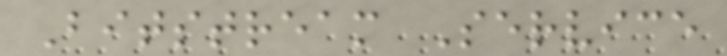Bitstream Service
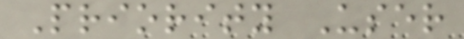Priority User
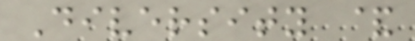Diversity &
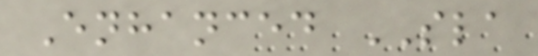Enhanced SLA
